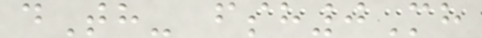dTh- fsh0Mh
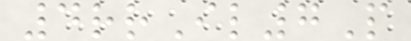4rrIl7P
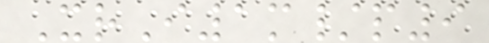XrI1m/p9
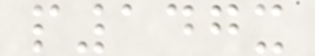p147x
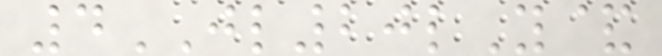4JL20lY&
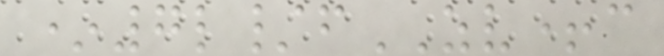*7l/fZV+c
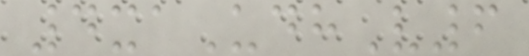4xaUdhV6
